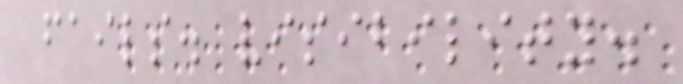fails. visibility.
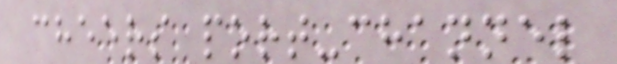cheers port-channel
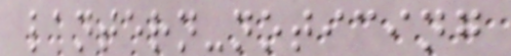lantern-noticing
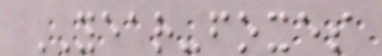YEAR-foxes
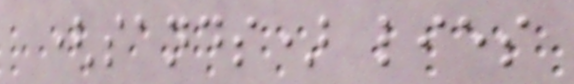(sands) lies
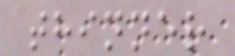thinner
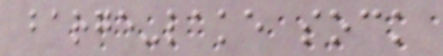barge-lake sock
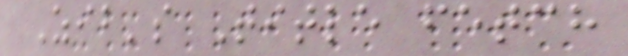Zib's Title fetch
